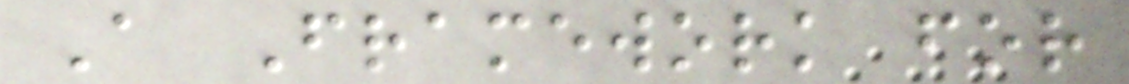A Framework for
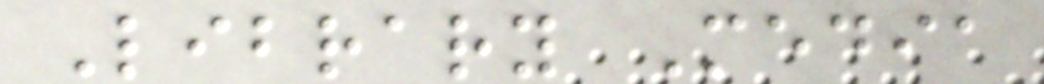Library Media
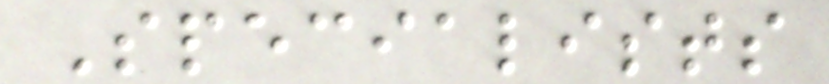Specialists
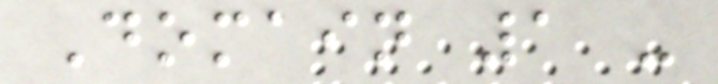Domain 1 -
